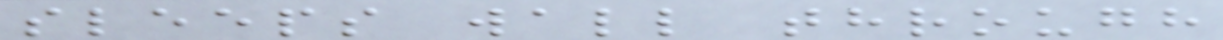sleeps wall through
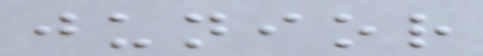junior
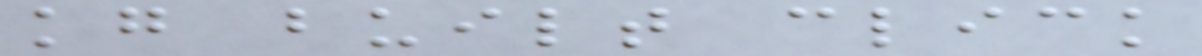kg built click
